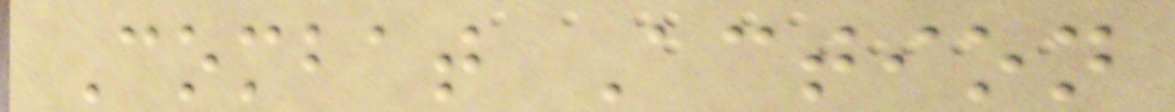Combat Action
